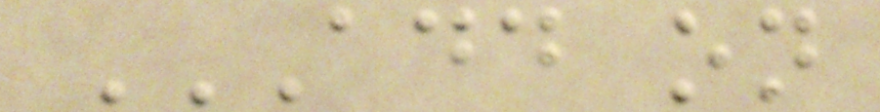ADD ON
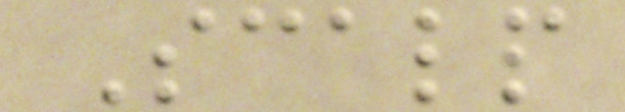Scalp
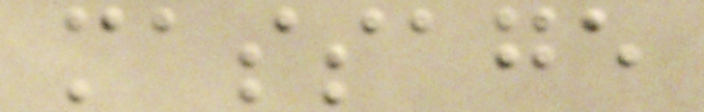massage
